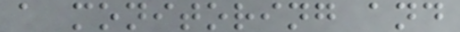a monitoring and
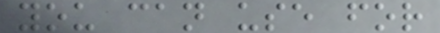you can use for
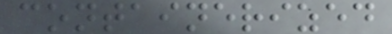containerized
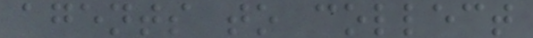agents to collect
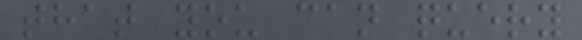that you can query
